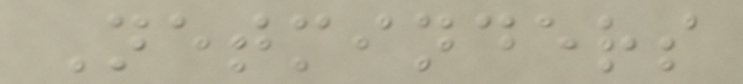Netminders
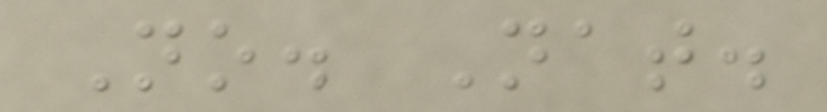No. Nat.
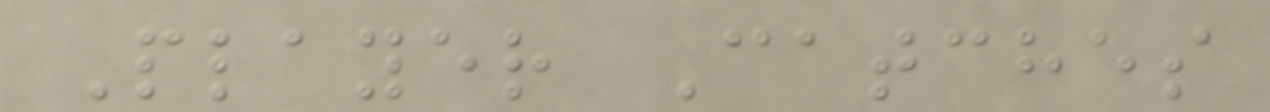Player Catches
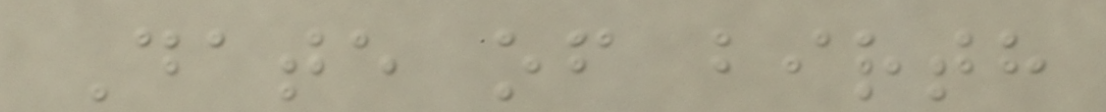Date of birth
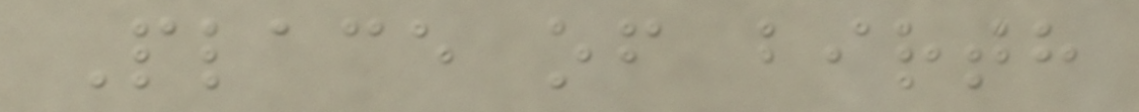Place of birth
